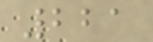221
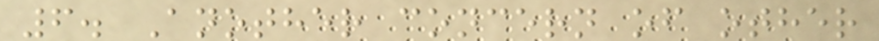6. Another concern of other
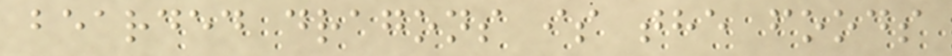bearded dragons is the foods
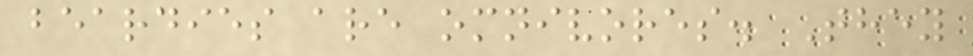beardies are omnivores. They
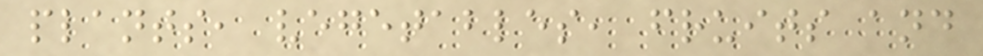plants, vegetables, fruits and
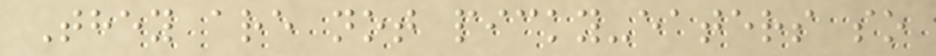They are not picky-eaters so
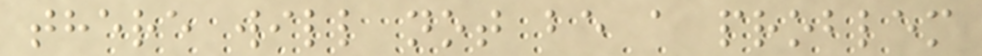there will not be a problem
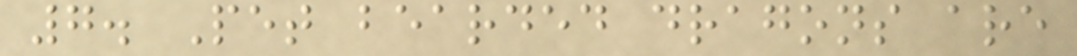7. Pet bearded dragons are
